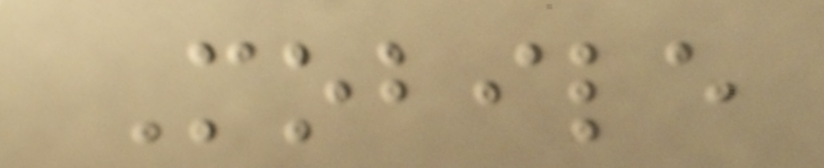Mobile
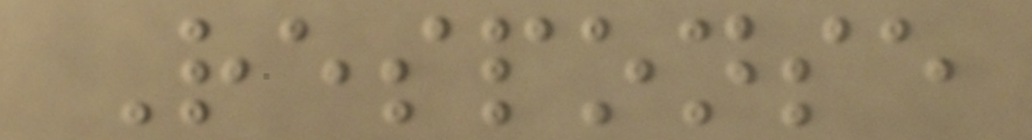Response
